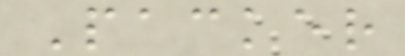Packer
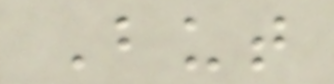But
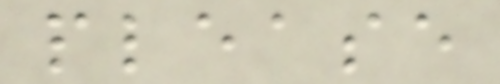please
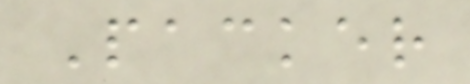Packer
